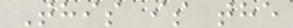This is the
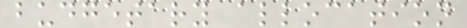budgetary allocation
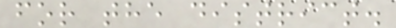for the district.
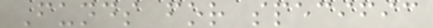Funds for specific
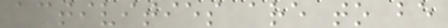activities are to be
